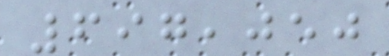697,050
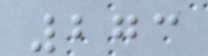273
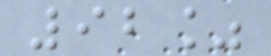92%
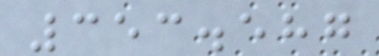353.587
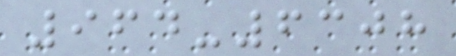964-6308
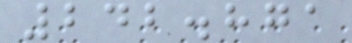242.871
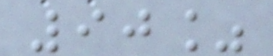90%
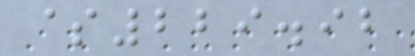$229.92
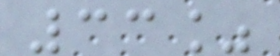33%
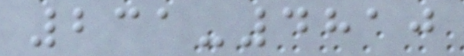231-4810
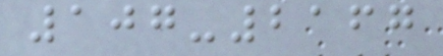107-2167
